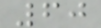60
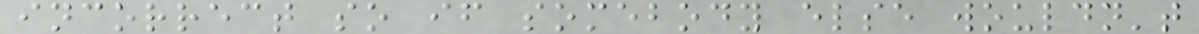incorrect so if somebody else wouldn't
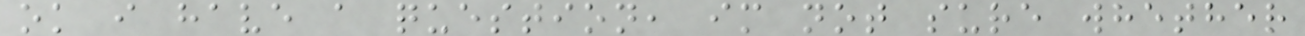ok i have a question, im not sure whether
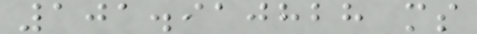101.910828 ms
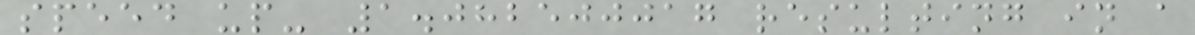speed up- 1.082500017 resulting in a
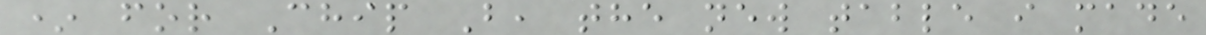* for Chip B, the new table i made
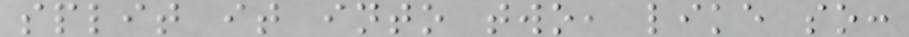split it into two, like so:
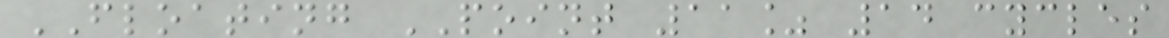FLOATING POINT 11% 14 cycles
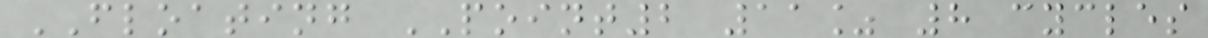FLOATING POINT2 11% 8 cycles
